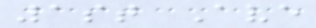1st Ave
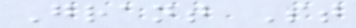Grant St
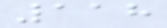118
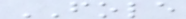FOLE
